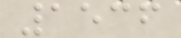1536
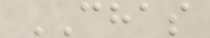CHAS
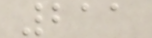211
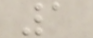1
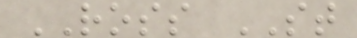ROSS ST
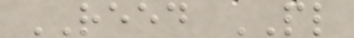REED PL
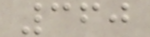360
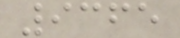9365
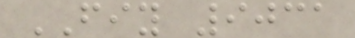FIY 9031
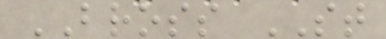BROSS ST
